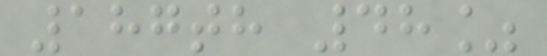187th 48%
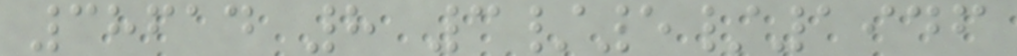38614 8 3/5/1946
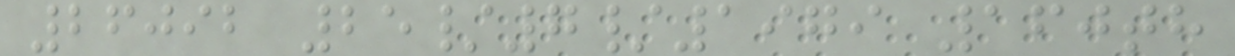26092 25/7/1979 160th
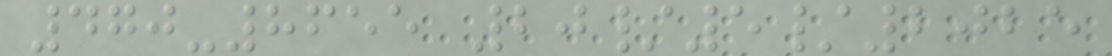470-8655 20/5/2025
